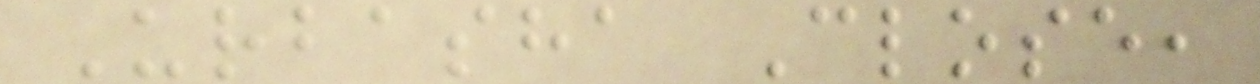Urbasha Close,
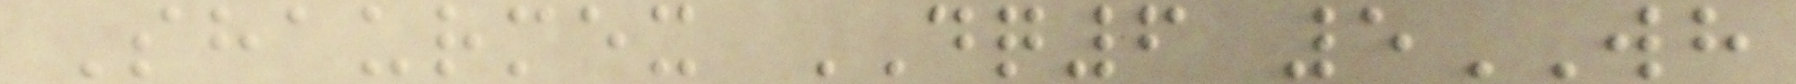Shaurmex DQ6 5WH
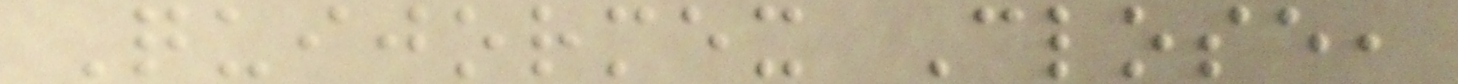Quijormex Close,
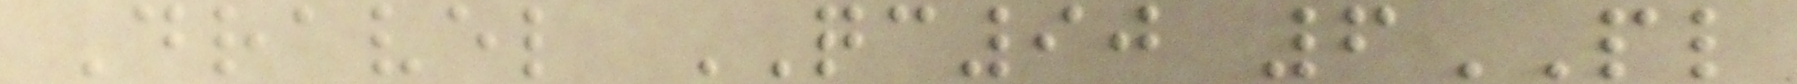Dravel QC90 6PL
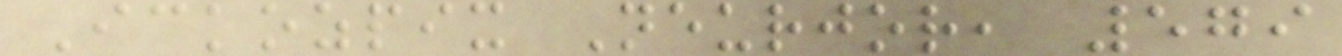Ickozpix Neurjor, 579
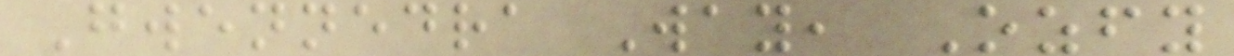Gwennedra Way, Ozfy
